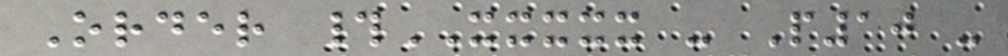Order #XXXXX - P10 -
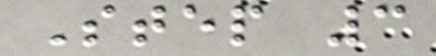Step 3
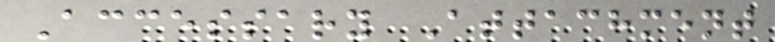Accessary Attachment
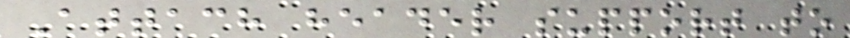Attach header support to
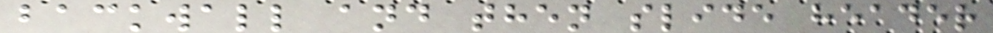backwall and then slide header
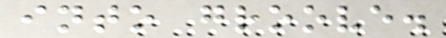into groove.
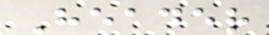Header
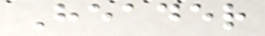Header
